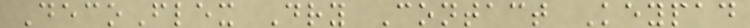DecoFlex Dry Contact Keypad
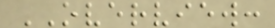OVERVIEW:
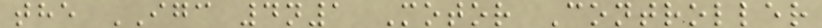the IGC 4n1 Motor Controller
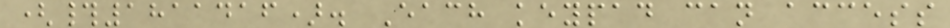(#1811416). Each keypad can access
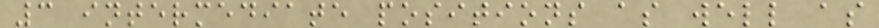3 intermediate positions as well as
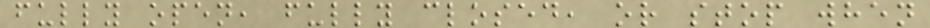fully open, fully closed, or stop when
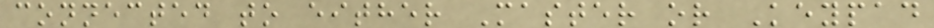connected to either Master or Keypad
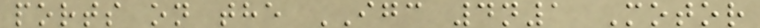ports on the IGC 4n1 Motor
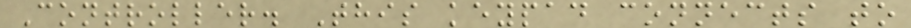Controller. This keypad connects to
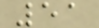51
